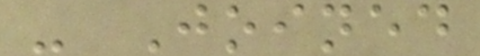- Joined
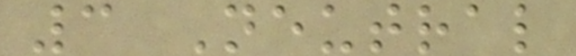3 Neutral
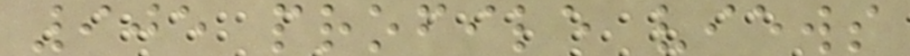905 profile views
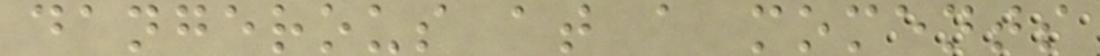dangerous at a moments
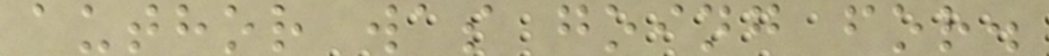author was going for.
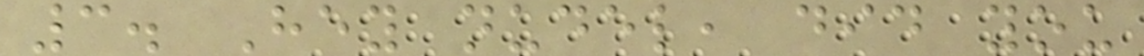3. Hey nudel, did you
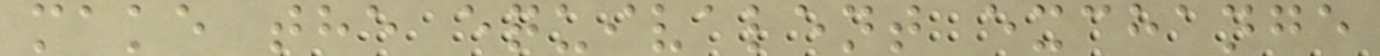make the equivalent exchange
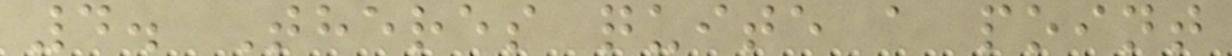4. Theres quite a point
